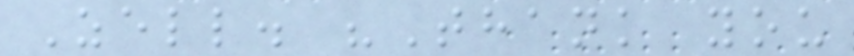Zell. "Thank you
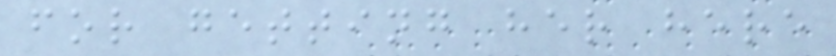for getting her here
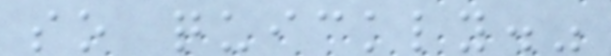so quickly."
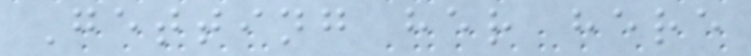Getting her here
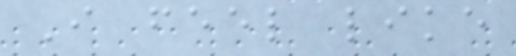I feel like
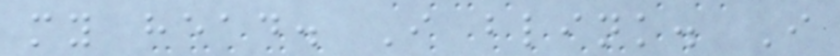my head. I blink. I
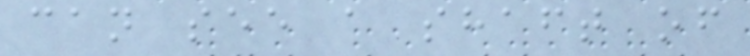can see a shaft of
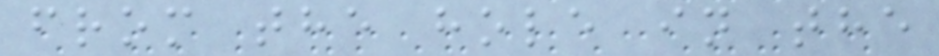from the hole in the
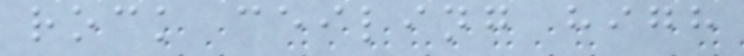rock ceiling high
